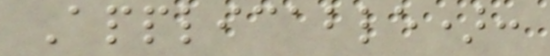Applicable):
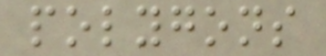polygons
